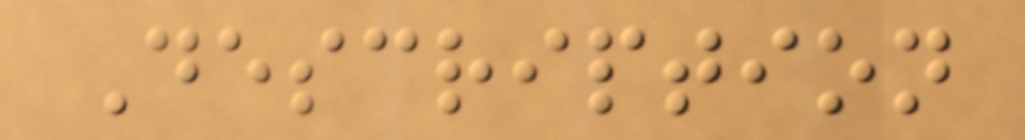Description
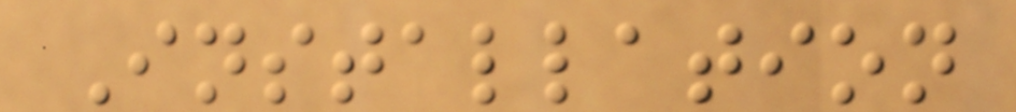Installation
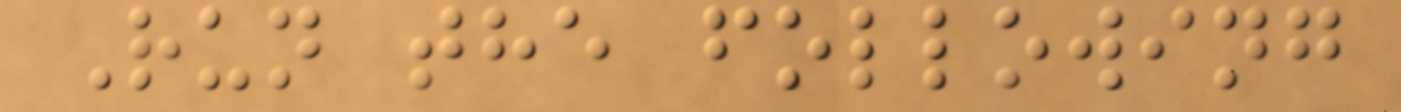Run the following
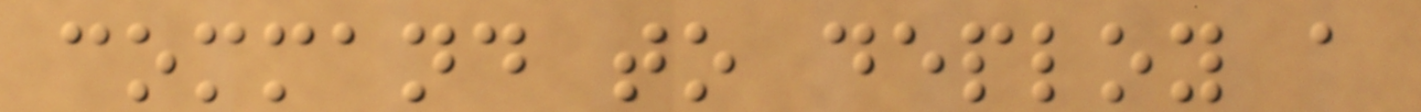command to deploy a
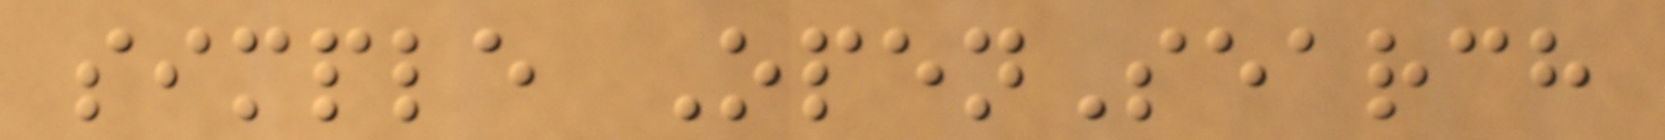simple OpenSearch
